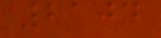2104
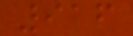916
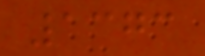1373
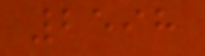2598
